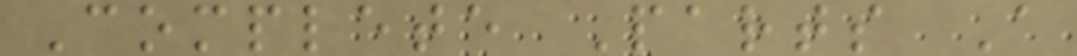Complete Parts A
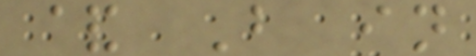& B in
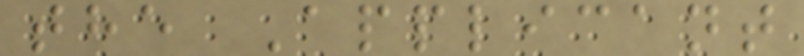the Applicant
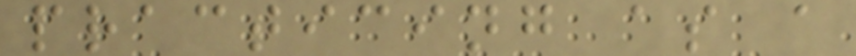practicing as a
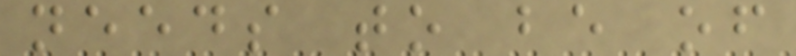needs to be of
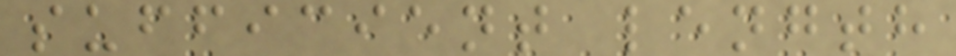sufficient length
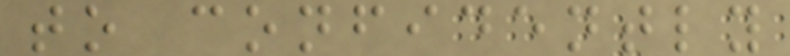to confidently
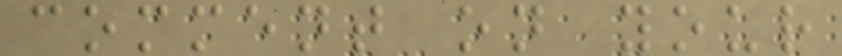comment on your
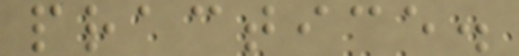practice.
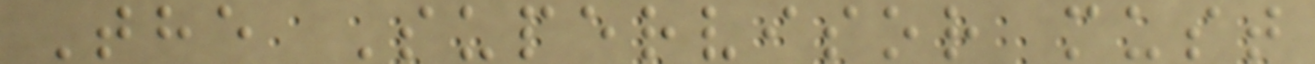The Supervisor must
